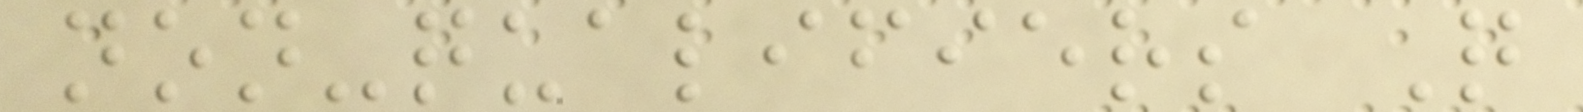non-qualifiers Q
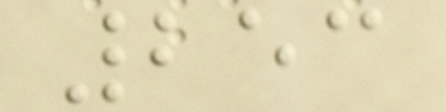253
